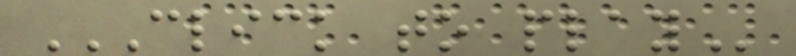CLICK TO PLAY
